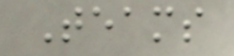Teams
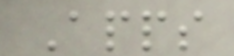Apps
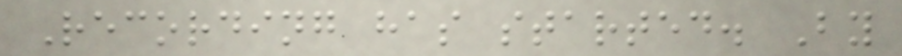Recording has started. By
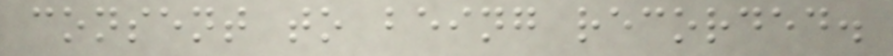consent to being recorded.
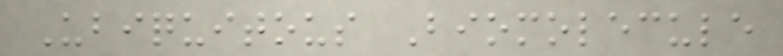Ubiquitous Biomolecule
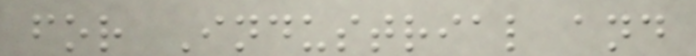for Industrial and
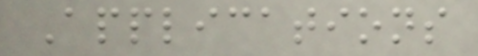Applications
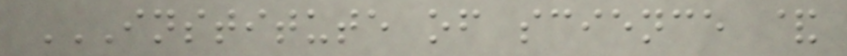INSTITUTE OF SCIENCE &
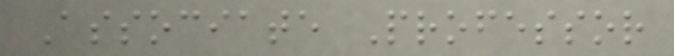Associate Professor
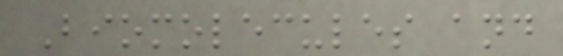Biomolecules and
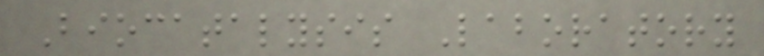Biocatalysis Laboratory
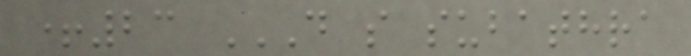+23 D S SUBATHRA
